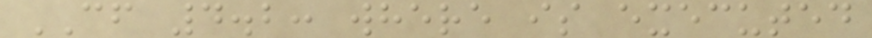CF 4.2: where is executed
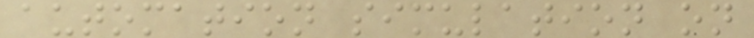automation simulation on
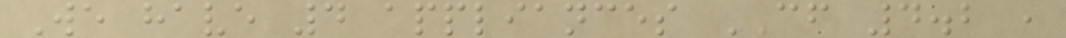We have 4 appliances CF 4.2 ,
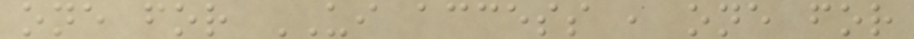one for UI access , one for
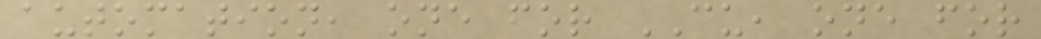automation, one for CU, one for
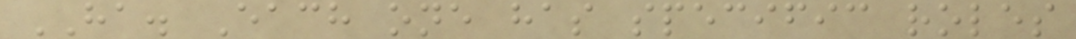HA. Each one has specific roles
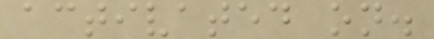activated on.
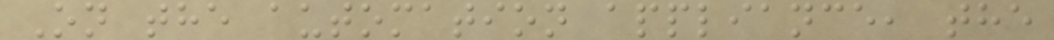On the automation appliance, the
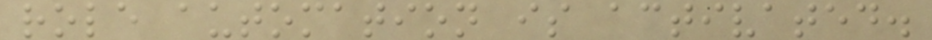role automation is activated.
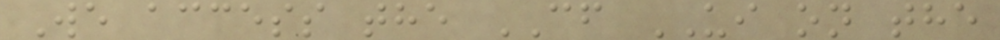We access the CF UI on the
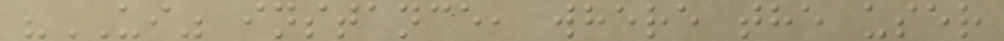"UI" instance, where the user
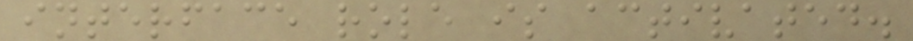interface role is activated.
